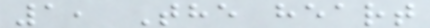1, The heart
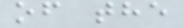of the
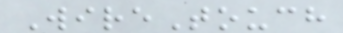WireTouch
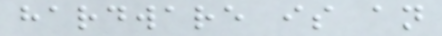hardware is an
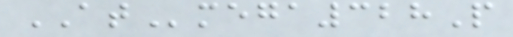ATmega328P
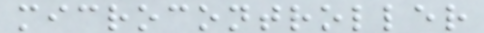microcontroller
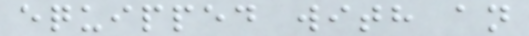equipped with an
